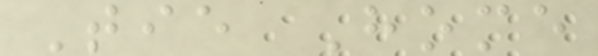Tie Home
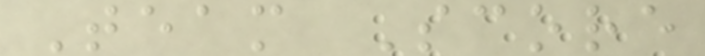Team Score
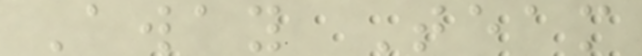Away Team
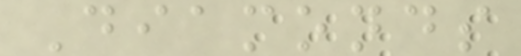Diamonds
